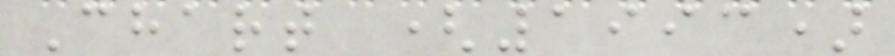Chart (1993)
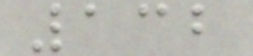132
